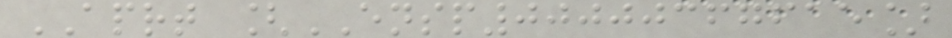APRT [ENSP00000367615]
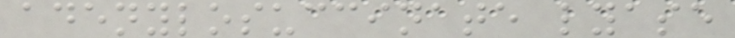adenylosuccinate lyase
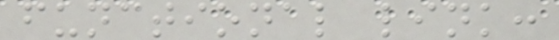functional link:
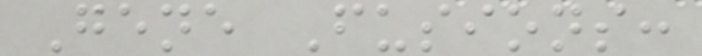Gene Fusions:
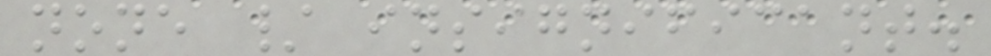none / insignificant.
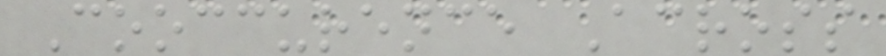Cooccurence Across
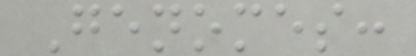Genomes:
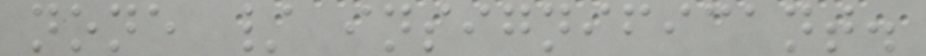none / insignificant.
